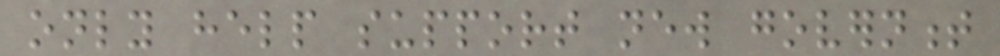only help support new government
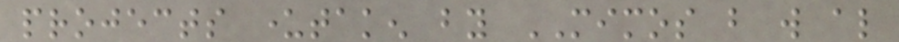projects undertaken by MIMOS but will also
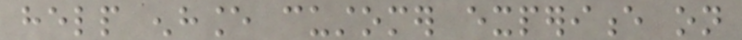help enhance customer experience on
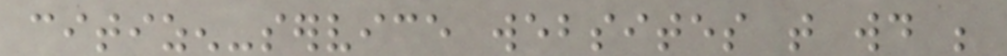citizen-service websites that would be
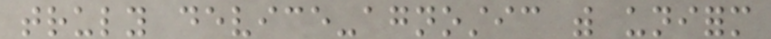truly device-agnostic with uniform
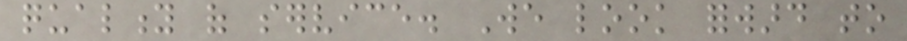quality of service. We look forward to
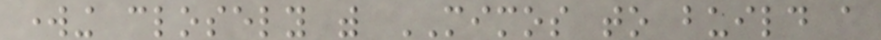working closely with MIMOS to build a
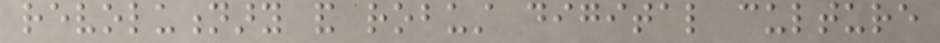revolutionary and robust digital culture
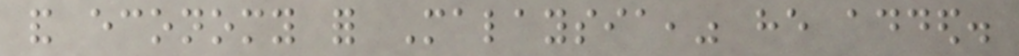and economy for Malaysia," he added.
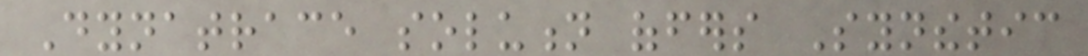Dynatrace solution offers Synthetic
